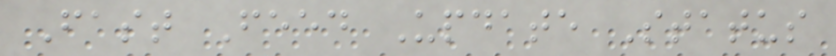Fast Feed Update Status
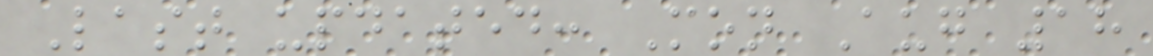Last updated: Mon Aug 18
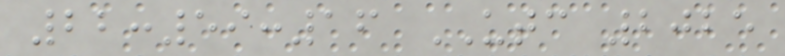22:59:16 UTC 2025
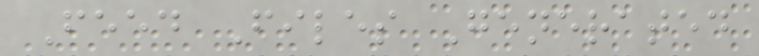Feed Files Generated
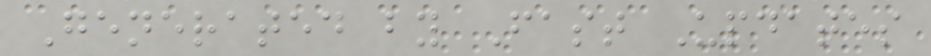Generated by Fast Updates
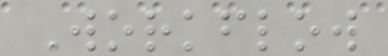Workflow
